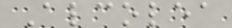Alcolea
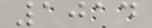1014
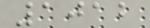1012
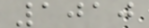1010
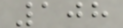108
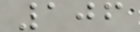106
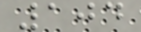104
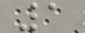1
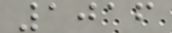1016
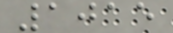1015
